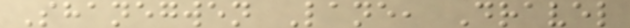Shanegwen Lane, Dravel
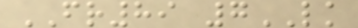FR89 7LK
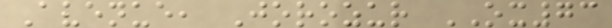Avenue, Jorozur OX73
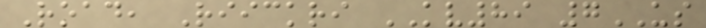Road, Riickri KV89 7US
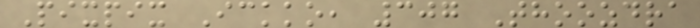Pixpix Ickko, 307 Thoozdra
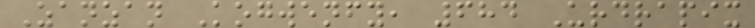Zanzan Kogwenfy, 684 Urdrapix
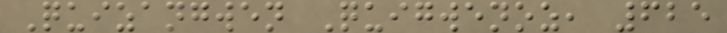Quizangwen Quigwenoz, 625
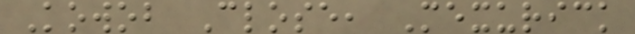Kowob Close, Mexurick
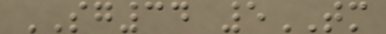SG34 5TM
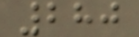280
